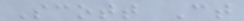Scott Ct
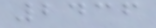2436
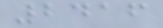2416
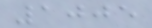1005
